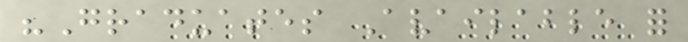"Graduates Available for
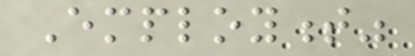Employment"
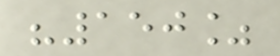"150%
